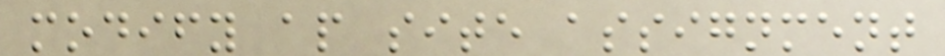modify ap site assignment
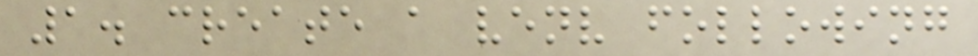1. create a venv following
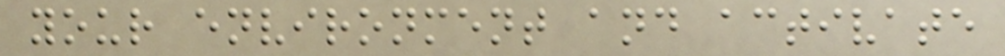your environment and activate
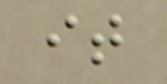it
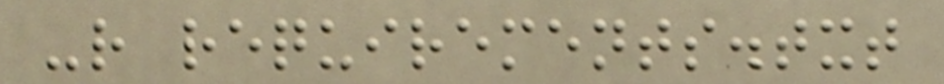-r requirements.txt
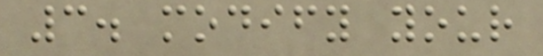3. modify your
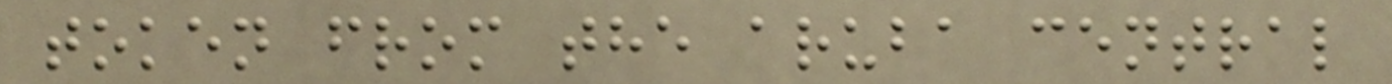token from the aruba central
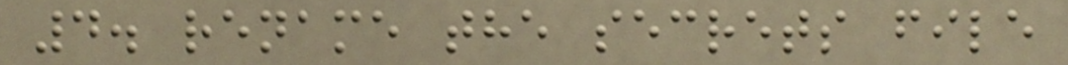4. rename the secrets file
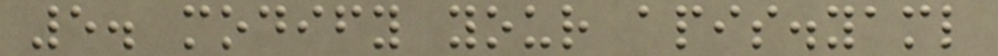5. modify your apis.yaml
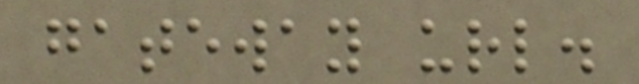gateway url.
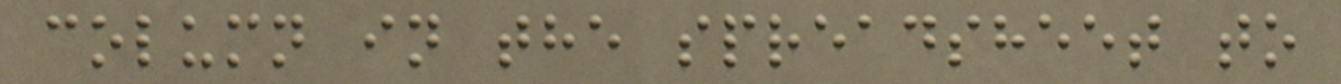column in the spreadsheet to
